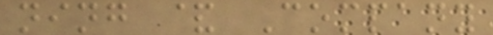ning & Company
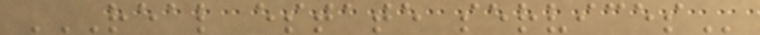REAL ESTATE SERVICES
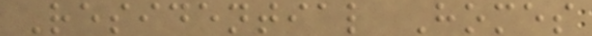Residential Homes
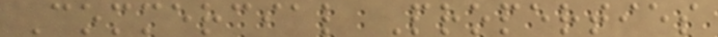Commercial Properties
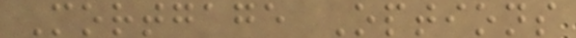Mortgage Options
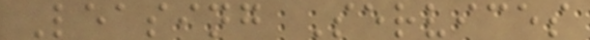Leasing Services
